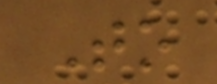To
